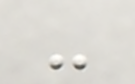-
